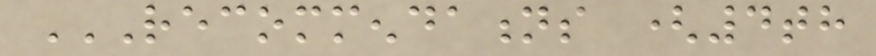RECOMMENDATIONS (4TH
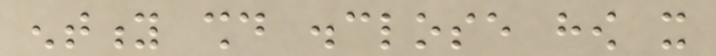entity should disclose how it
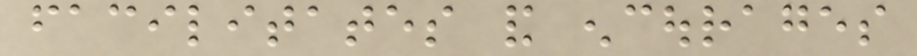facilitates and encourages
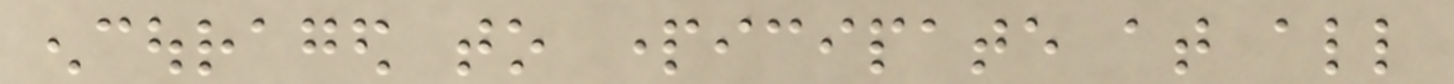encouraged to participate at all
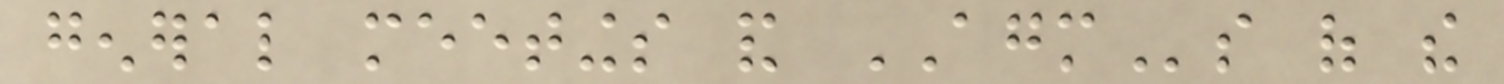general meetings and AGMs of the
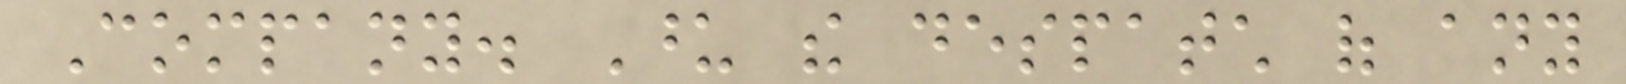Company. Upon the despatch of any
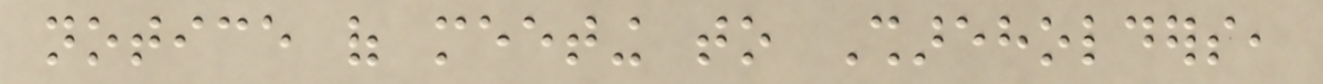notice of meeting to Shareholders,
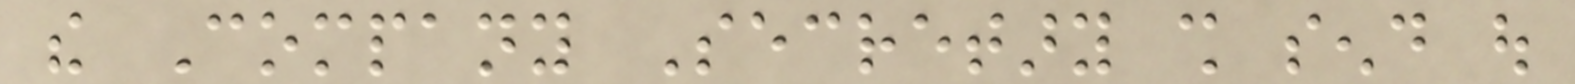the Company Secretary shall send out
